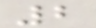2
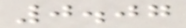0.07
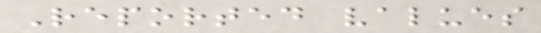Reported values
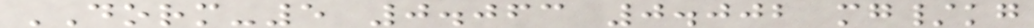DORM-5 0.063 0.002 mg/kg
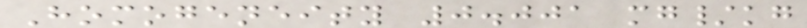Homogeneity 0.001 mg/kg
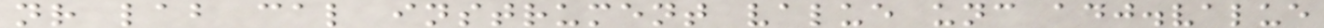nr lab cal instrument value unc adj.value
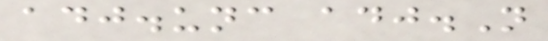adj.unc adj.N
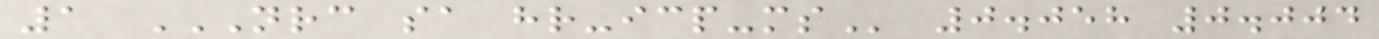1 NRC SA HR-ICP-MS 0.058 0.004
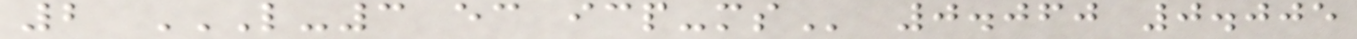2 L-3 EC ICP-MS 0.060 0.005
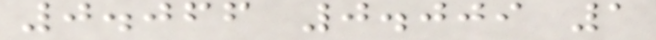0.066 0.009 1
